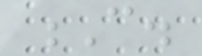C.
